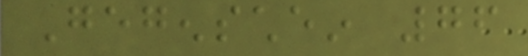Gegenschein 76
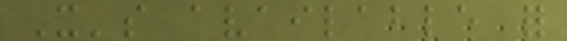It's available for
